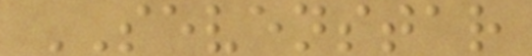SEVENSTAR
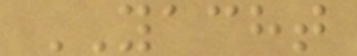YACHT
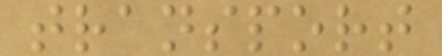transport
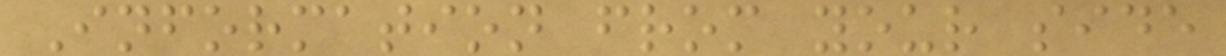Information from your side
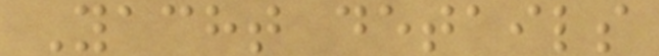Yacht details
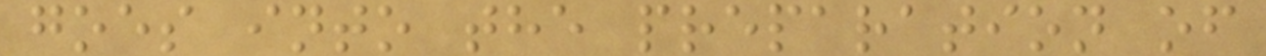goes into the preparation of
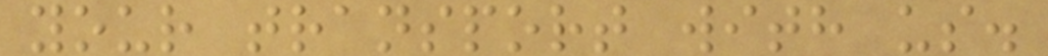your transport with us.
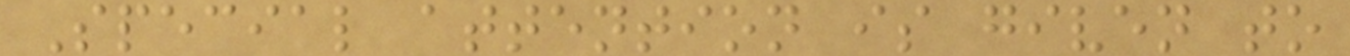Special attention is given to
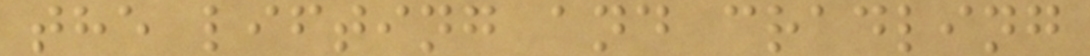the lifting and cradling
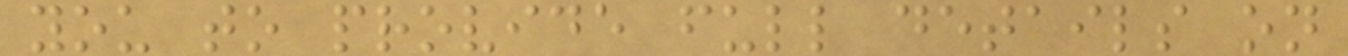you to provide full details on
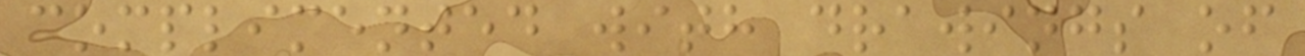complimented with drawings of
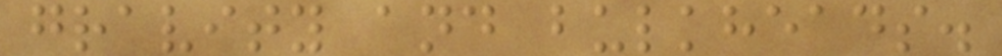gravity and bulkheads.
